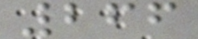266
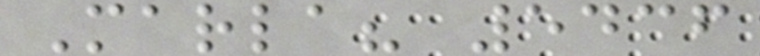Marla? 5436
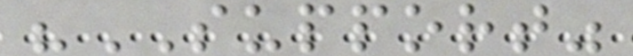"SUPPORT"
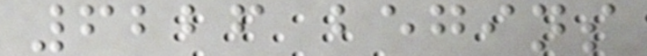6226 begins
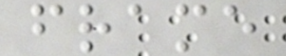frame
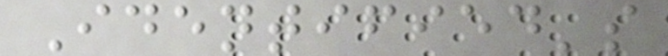Identified's
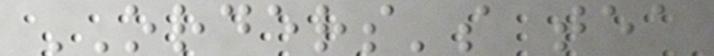ORDERS's tea
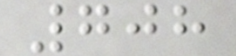708
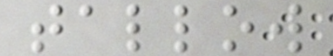tallow
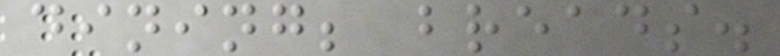dining; breads.
